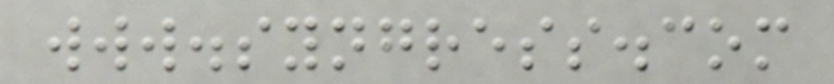www.syngress.com
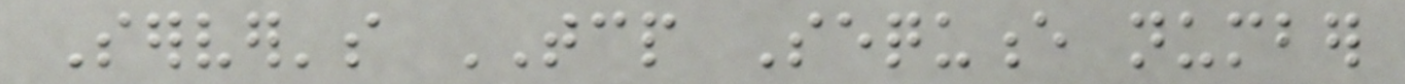Server's TCP Sequence number
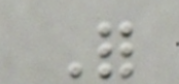For
